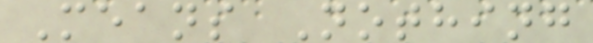Means Nothing
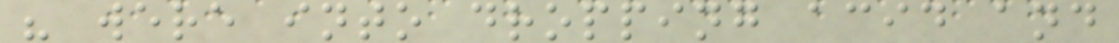" were into dropping acid and
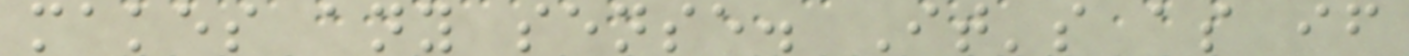makes any sense. It's as if
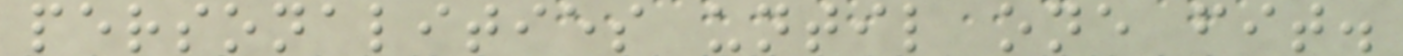personalities until one fit.
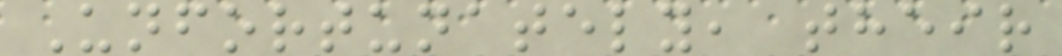Unfortunately, their
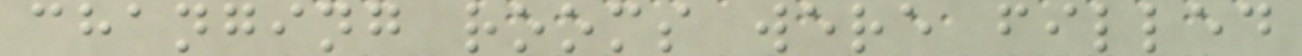changing rooms were filled
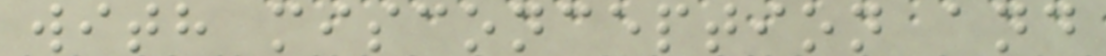with misconception and
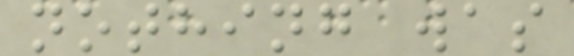nothing was
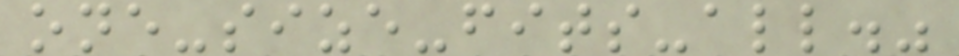one-size-fits-all."
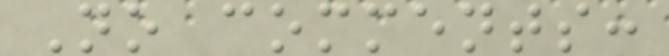No comments:
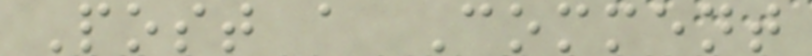Post a Comment
